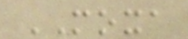MOXA
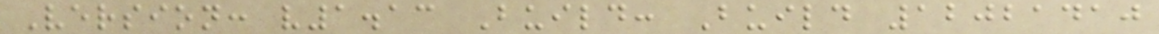Version: v1.13 Build: Build 12021410
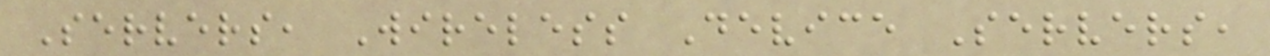Servers, Wireless Device Servers,
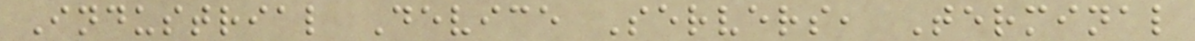Industrial Device Servers, Terminal
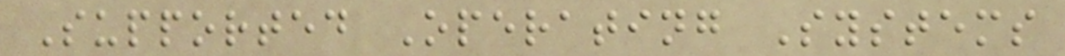Supported Operating Systems
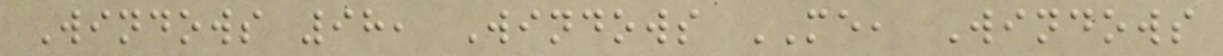Windows 98, Windows ME, Windows
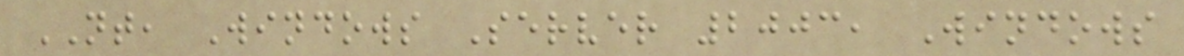NT, Windows Server 2003, Windows
